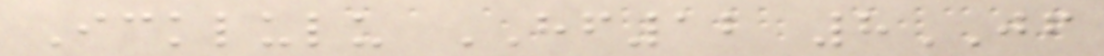Icklulu HF12 8JF
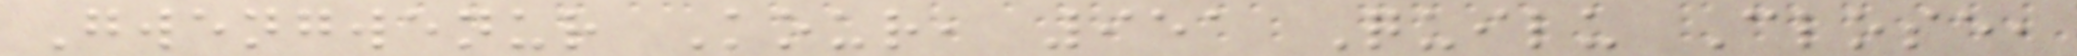Gwengwenur Kour, 951 Quilu Close,
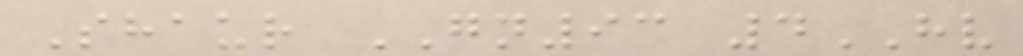Shaur GN93 4HV
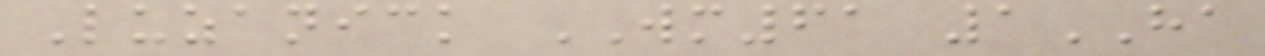Luzanick WM61 1HA
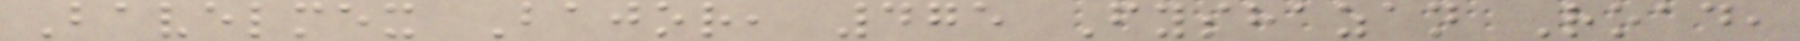Bavelmex Bajor, 475 Fyshazan Road,
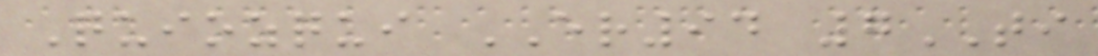Quiozqui ER94 7TI
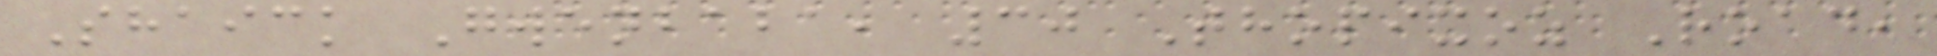Shaick Gwenbaba, 30 Thopixoz Road,
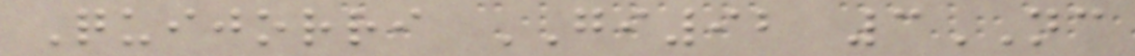Quijorri GI92 3NC
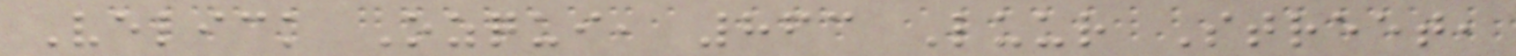Velick Ozqui, 863 Luur Street,
